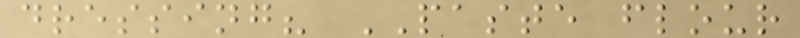dressing? PASTE flour
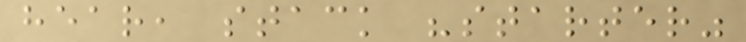hear, stack "starter"
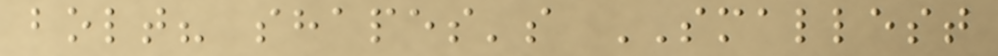bolt? shapes's SMALLEST
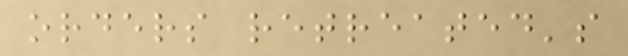orders retreated's
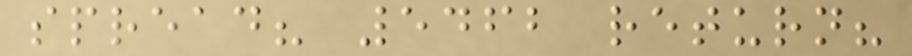spread? 5462 return?
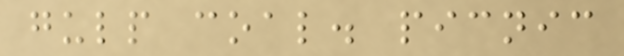gulp coal. picnic
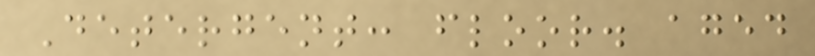Detergent: floor. aged
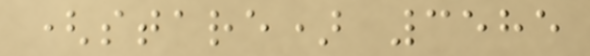(stare) 3585
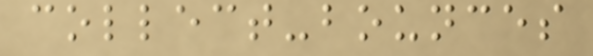collect-bounces
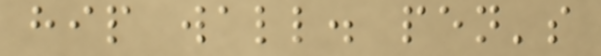hip wall. pen's
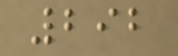292
